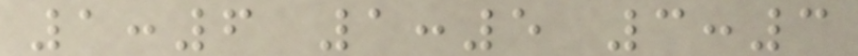1:6 1:5 3:3
